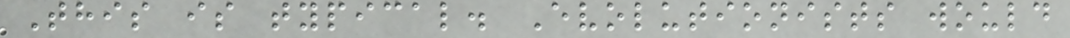This is typical. Evolutionists would
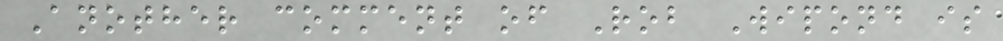Another comment of Rob Wipond is
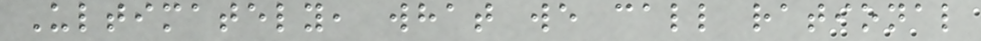Ultimately, what we call rational
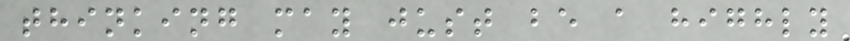thinking may just be a highly
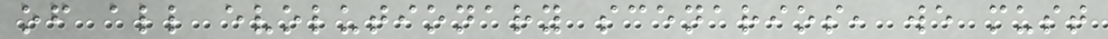of all evolutionary scenarios, we must
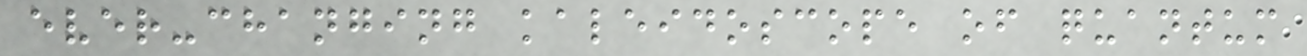ever-changing kaleidoscope of quantum
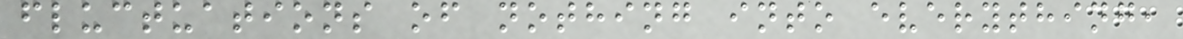fluctuations of nothing into everything,
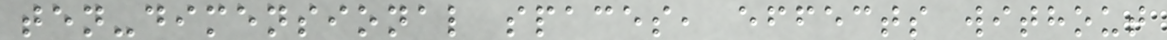ten-dimensional spaces, effects without
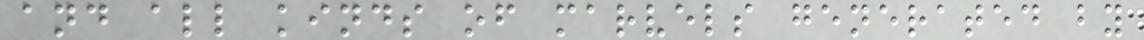and all kinds of marvels generated by
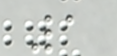1
